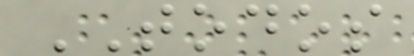TODOS
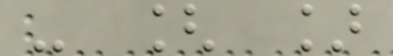- [ ]
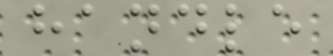handle
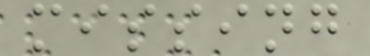missing
